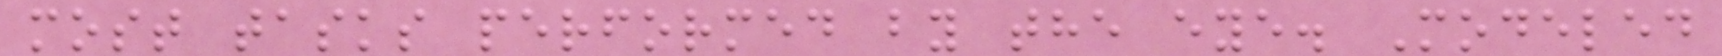most tasks performed by the eye. Modeled
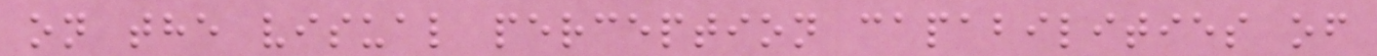on the visual perception capabilities of
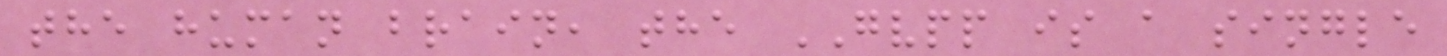the human brain, the GVPP is a single
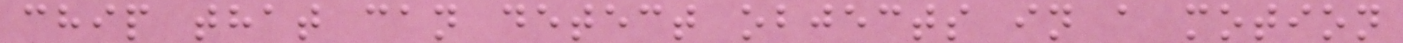chip that can detect objects in a motion
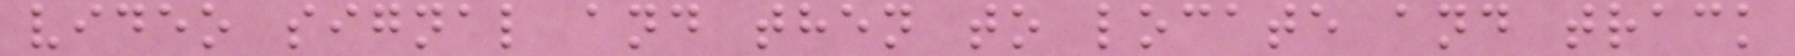video signal and then to locate and track
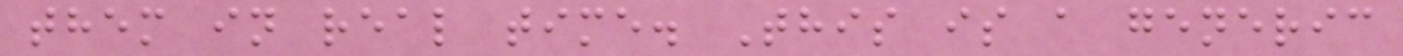them in real time. This is a generic
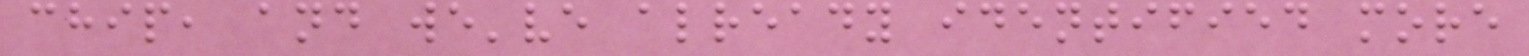chip, and we've already identified more
